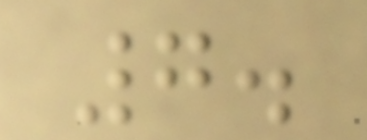7.
